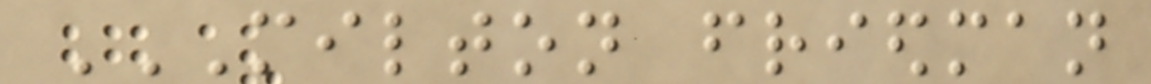MILTON FRIEDMAN
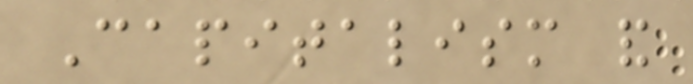Capitalism and
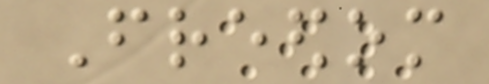Freedom
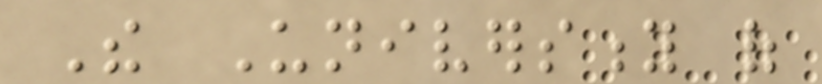The University of
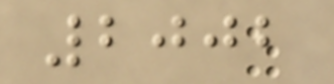2002
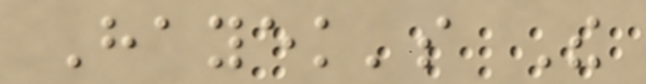Hayek's The
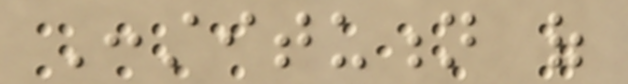Constitution of
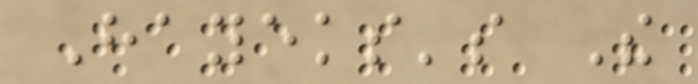Hayeks's The
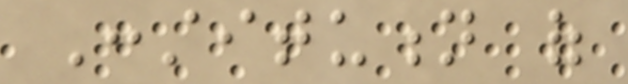Constitution of
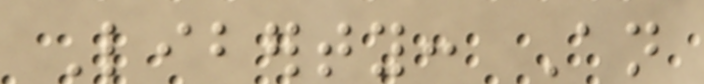Liberty: An
